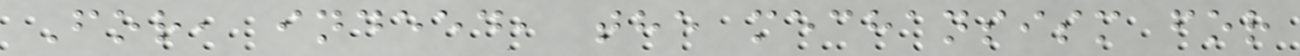For, indeed, the mechansism for
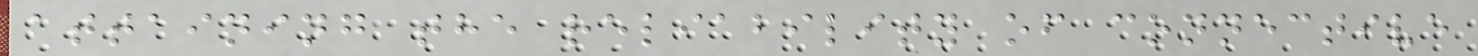attaining the reliability of connective
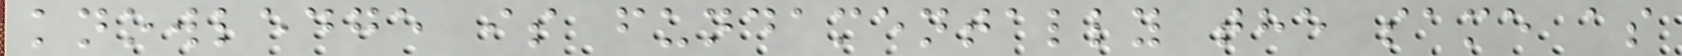knowledge is fundamentally the same as
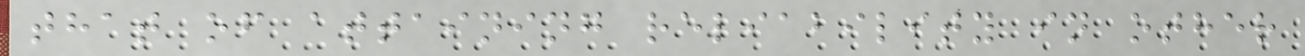that of attaining reliability in other
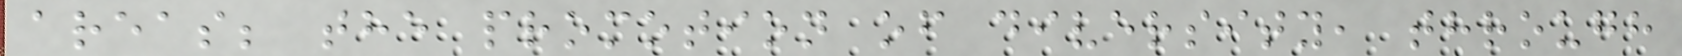areas; the promotion of diversity, through
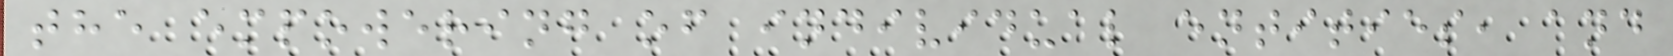the empowering of individual entities, and
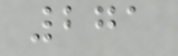271
